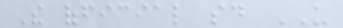The official said US
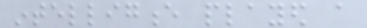intelligence played a
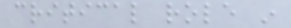critical role in
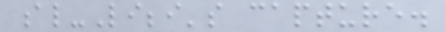al-Libbi's capture.
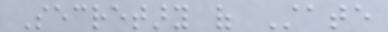Secretary of State
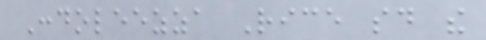Condoleezza Rice said the
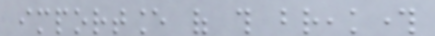importance of this breakthrough
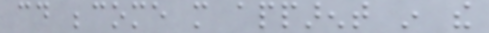could become more apparent in the
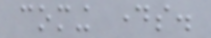coming days.
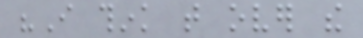"I think that over the
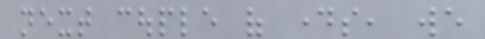next couple of days, we
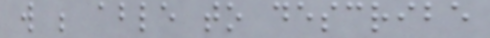will be able to describe
